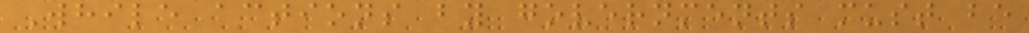While actions by governments must be
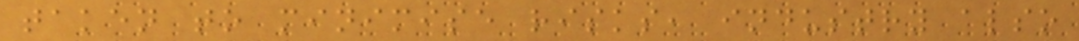taken to minimise risks, industry also
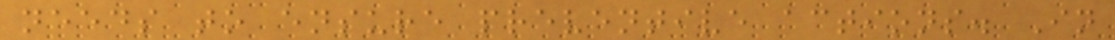needs to ensure preventive actions. In
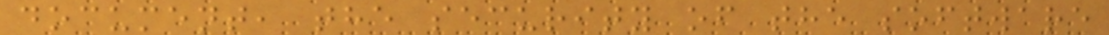document, the security of the software
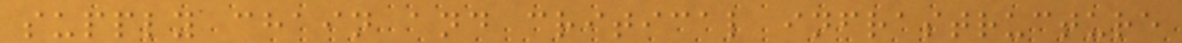supply chain and critical infrastructure
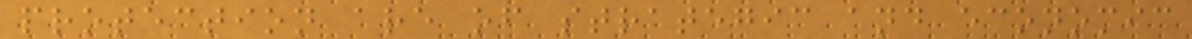protection are of strategic and economic
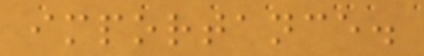importance.
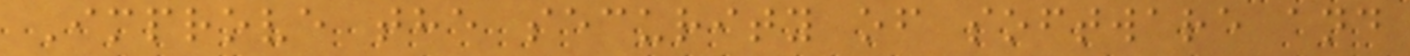Improve the security of software and
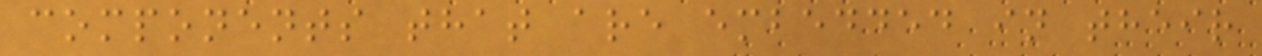components that are embedded in their
